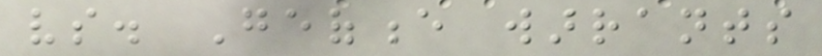vs. Geofence warrants
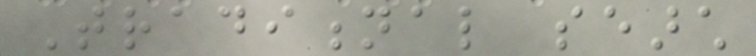Traditional search
